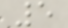5
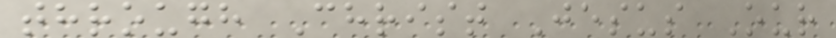through Christ Jesus Our
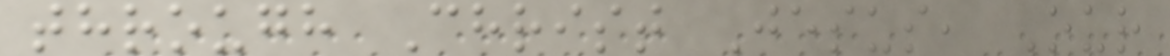through Christ Jesus, Our
